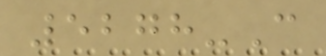5278-C
